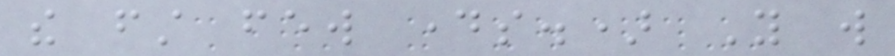the first few days.) You will
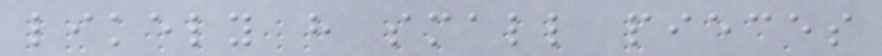likely have small pieces
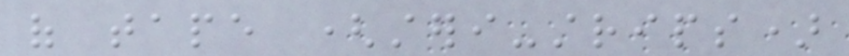of tape (steri-strips)
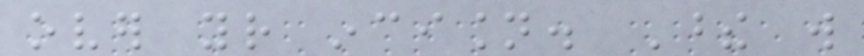over your incision. These will
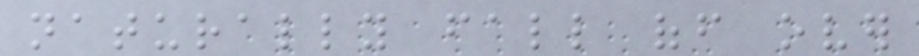naturally fall off over
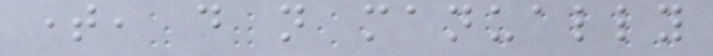time, do not manually
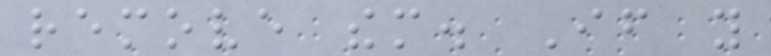remove them. If you
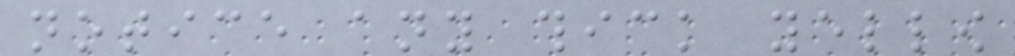notice any thick yellow
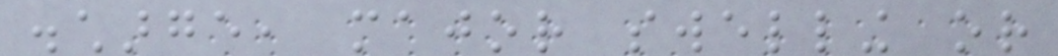discharge, major swelling or
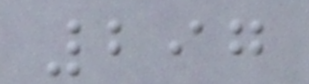297
